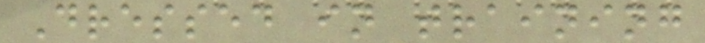Dressed in training
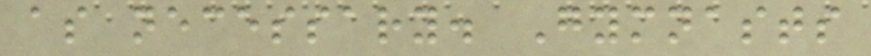as necessary. Gymnasts
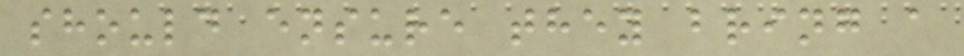should ensure they bring a
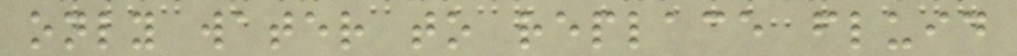only water to replace fluid
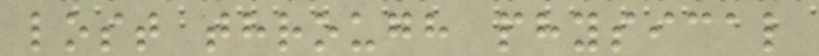lost through physical
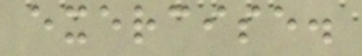exercise.
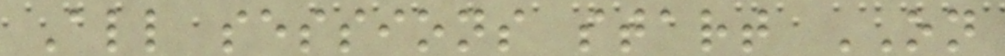All sessions start ON
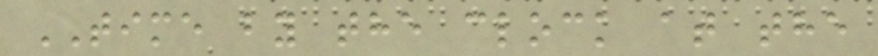TIME by the clock at the
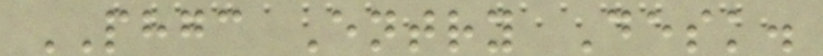PHGC Entry Desk.
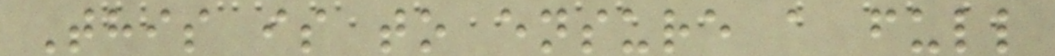This is to ensure a full
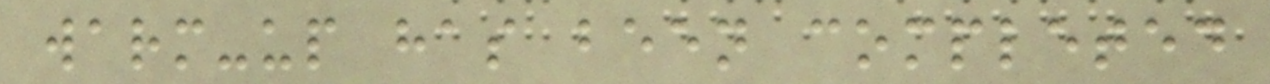warm-up has been completed
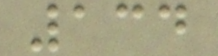134
